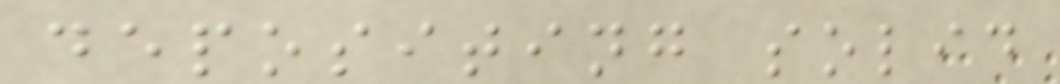depositing solid
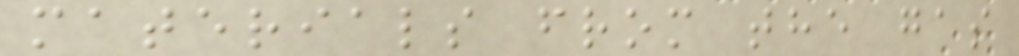materials from the gas
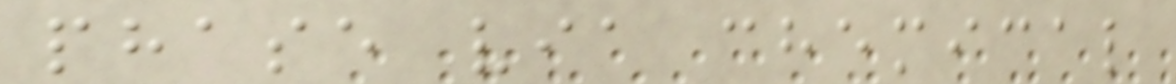phase via chemical
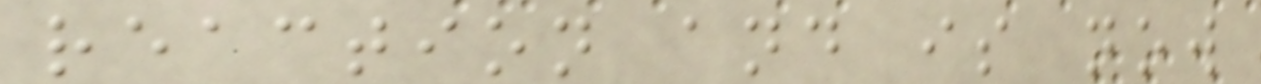reaction and is now
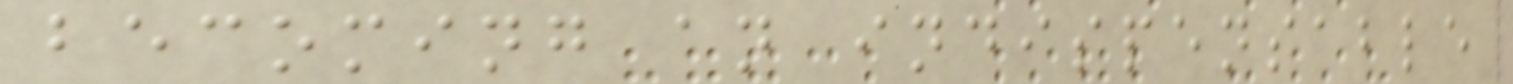becoming an indispensable
